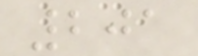201
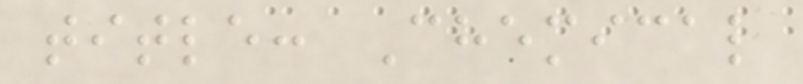title: Chemical
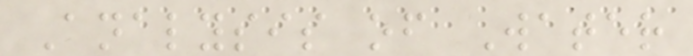Analysis of Water
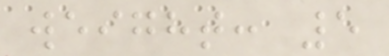weight: 5
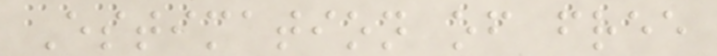Estimation of free
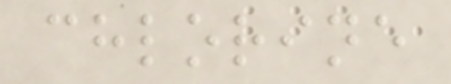chlorine
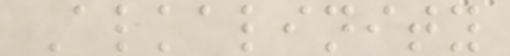Alkalinity
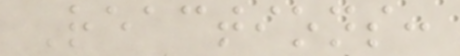Reactions:
